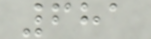681
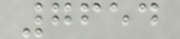7654
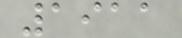1911
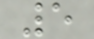5
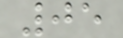05
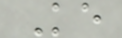Ke
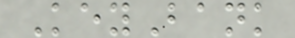KeyBank
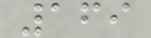169
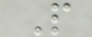P
